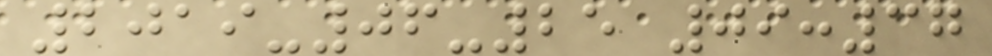2019-06-25 09:37
